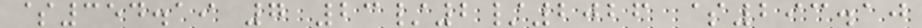$354.19 7 23/2/2026 $293.10
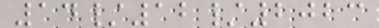14/12/2023
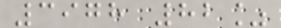3978 82%
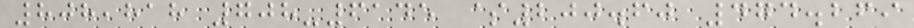808,818 708-6145 $200.60 474.269
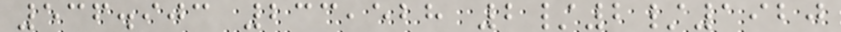536.903 233,528 2/2/1920
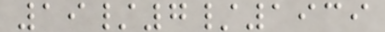19/7/1939
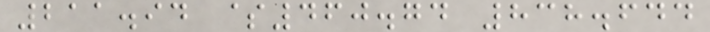211.94 $460.74 838.644
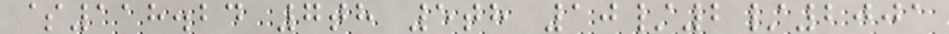$118.24 7th 5th 10/2/2001
